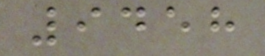9458
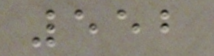552
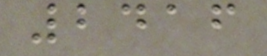2416
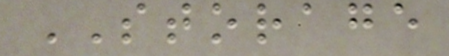STORAGE
